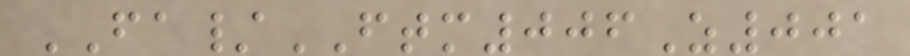FA/FTM006Z001
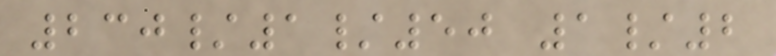230/1/50 1/2
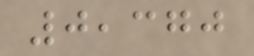0,370
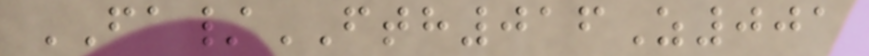FA/FTH016Z001
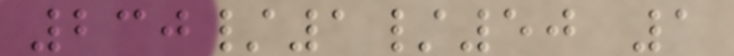230/1/50 1
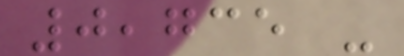0,735 -
